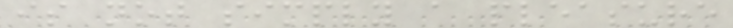is not simply a pleasure
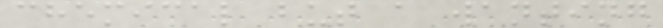chemical but a wanting
